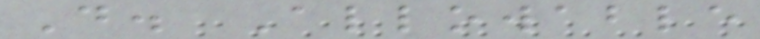D. Allowable
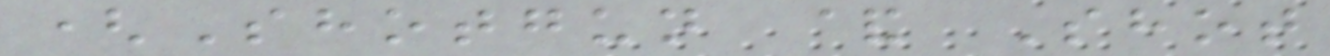(Shotgun & Shot
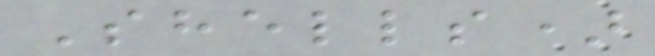Shells)
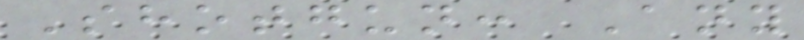Shotgun: Any
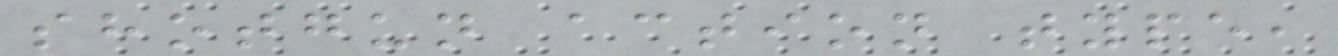shotgun action type,
